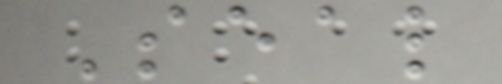Seal
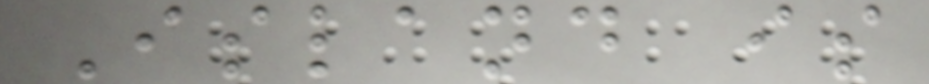Island is
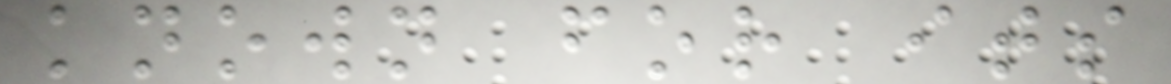known for its
